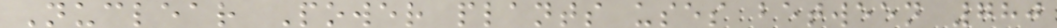Nuclear Power plants uses between 780
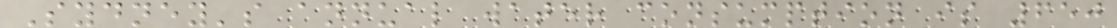Sydney's annual water consumption is 650
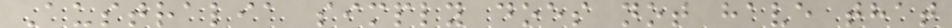Australia simply does not have that
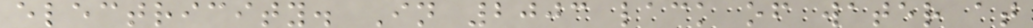electricity. In 2003 lack of water at
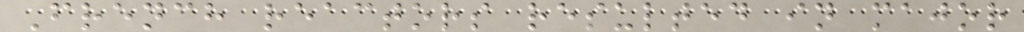French reactors resulted in major
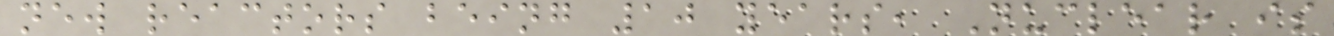new reactors being 10 years, Nuclear is
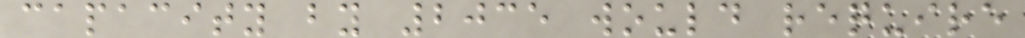capacity by 2035 would require
